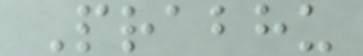Prabhu
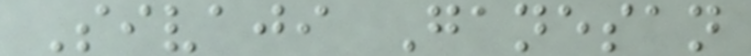Sivaji Ganesan
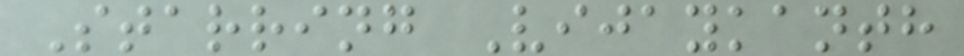Starring Vijaykanth
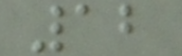12
